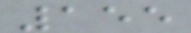155
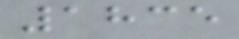1835
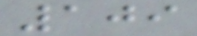109
